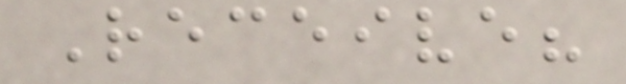Receive?
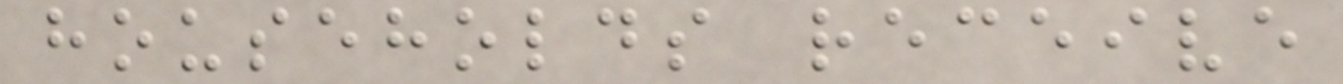households receive
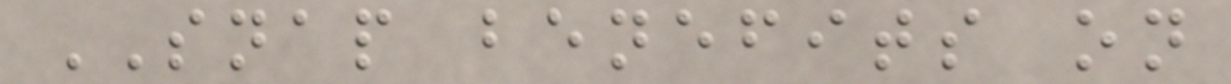SNAP benefits on
